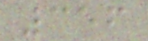356
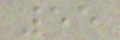55
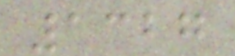1327
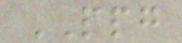PPG
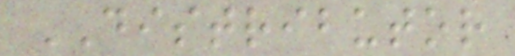DISTRIBUTOR
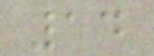14
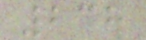238
